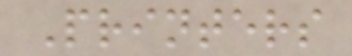Printers
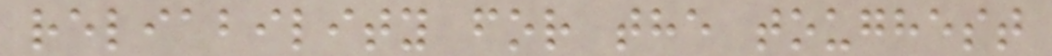reliability for the toughest
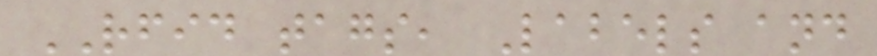RFID tags, Labels and
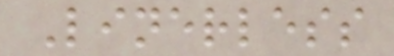Linerless
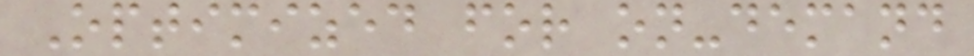Optimized for on-demand
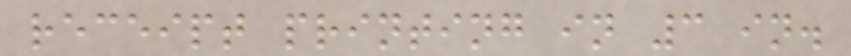receipt printing in 3 in.
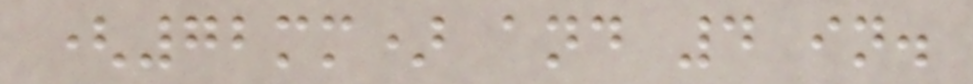(72mm) and 4 in.
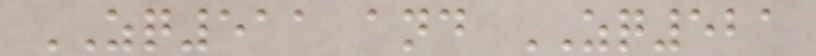ZQ511 and ZQ521
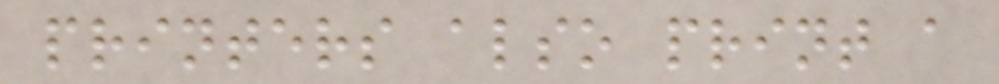printers also print a
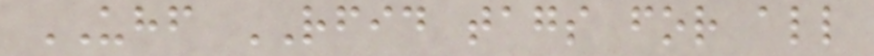UHF RFID tags for all
